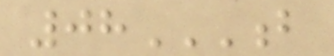08B
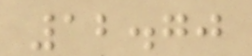12.70
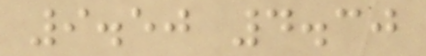9.50 4.30
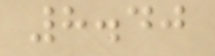8.40
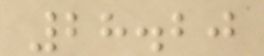28.20
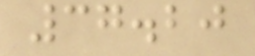37.20
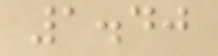1.40
